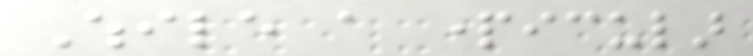While a particular
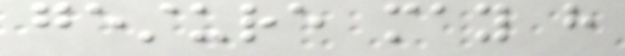gesture may have
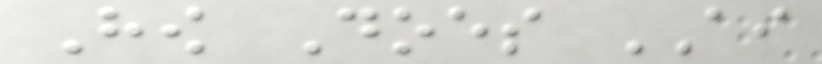How Does AI
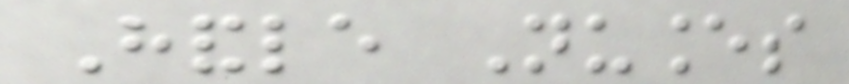Handle Nuances
